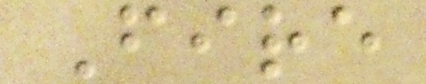Fire
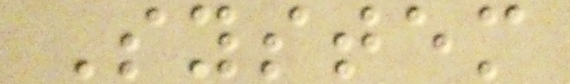System
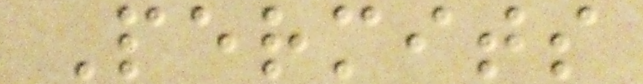Permits
